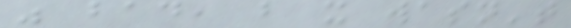was bad, but it wasn't
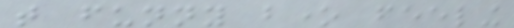that funny bone feeling
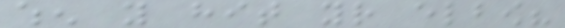when you hit your elbow?
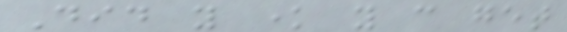Did you know you can get
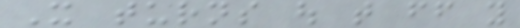It turns out that ff you
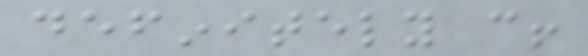definitely can!
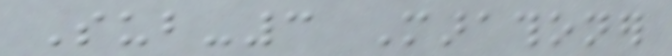Sub-3 Marathoner
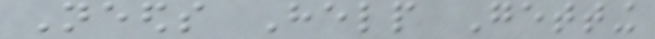Needs Help Getting
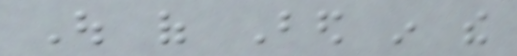Out of Bed in the
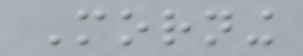Morning
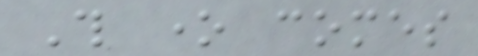This one comes
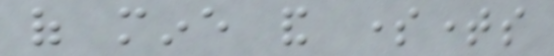of mine and sometimes
